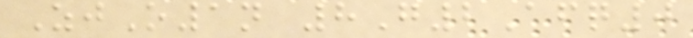ZjO1n 8G2Afq0
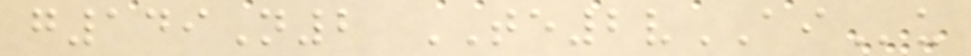g149N2 TE2vAIu
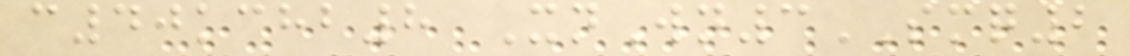c40kchb8 XnWn3SMQ2
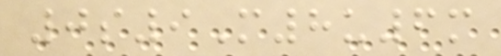0s9M8u6m
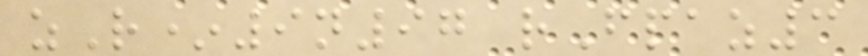zR*9n97 rFpaz3
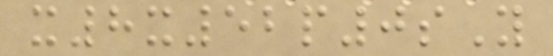x8x52p0sY
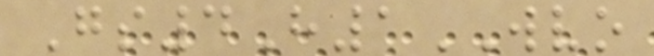Gs4H1WVO
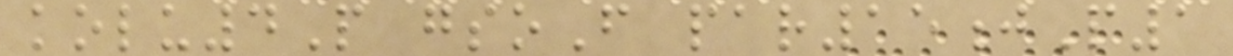kolu4P gsoF par15jP1
